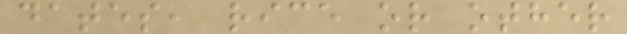dates, rice or other
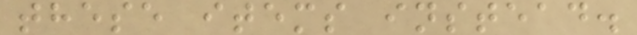these items instead.
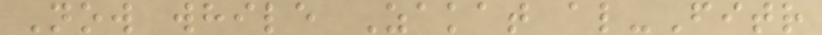Now while Zakat al-Fitr
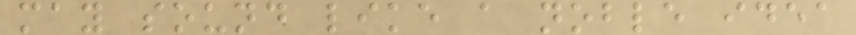may sound like a noble idea
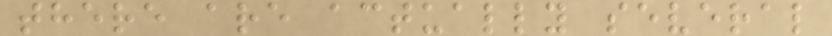there are actually several
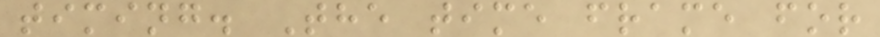timing. The time frame for
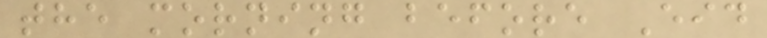the morning before Eid
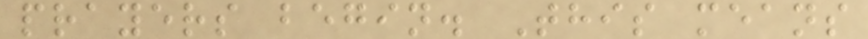prayers begin. This means
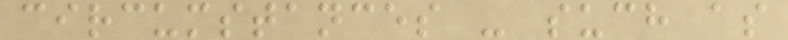circumstances - such as
